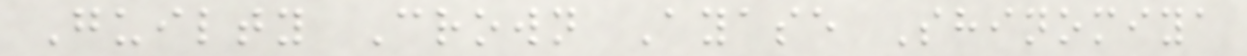Guilty Crown Ayase Shinomiya
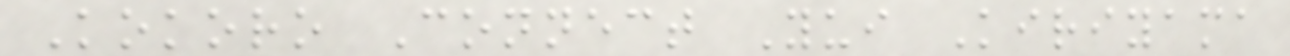Kokoro Connect Yui Kiriyama
